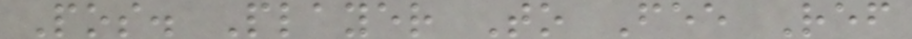Pos. Player To Fee Ref
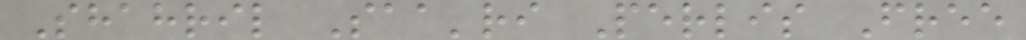Shahril Saa'ri Perlis Free
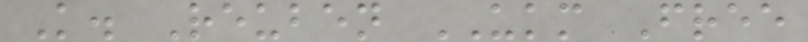K. Reuben UKM Free
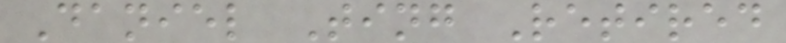Daniel Ting Retired
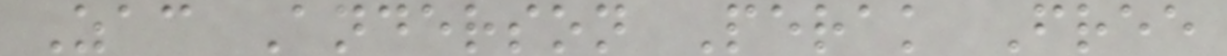Zac Anderson Perak Free
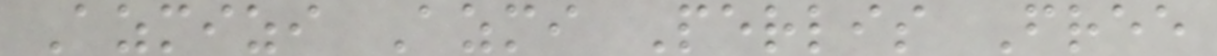Azmizi Azmi Perlis Free
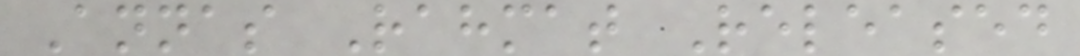Annas Rahmat Released
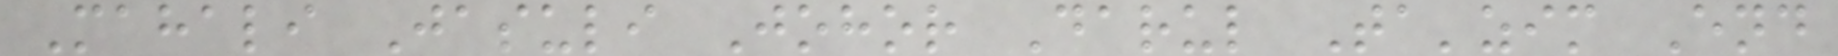Mahali Jasuli Johor Darul Ta'zim End
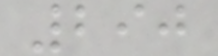290
